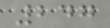247
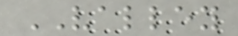VALLEY
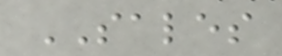SALES
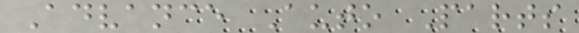Advance Auto Parts
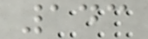143
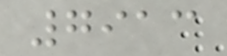7913
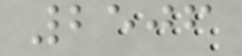2506
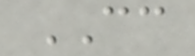CC
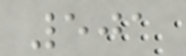501
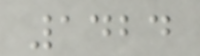1424
